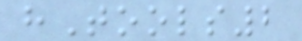hTools2
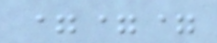===
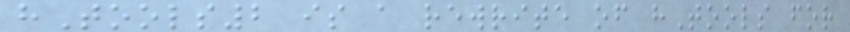hTools2 is a rewrite of hTools for
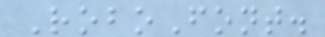RoboFont.
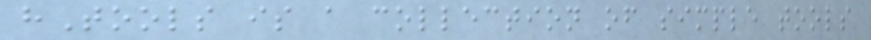hTools is a collection of simple tools
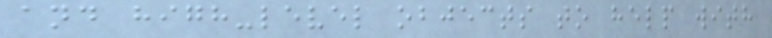and high-level objects to help with
